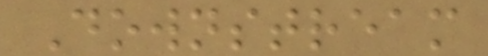Downstream
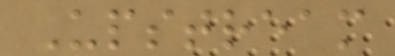Upstream
